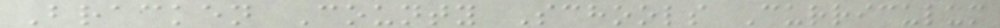Bracken County Schools Curriculum
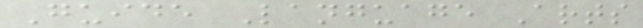Guide Language Arts
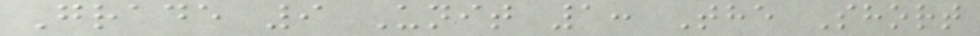Grade 9 Unit 1: The Short
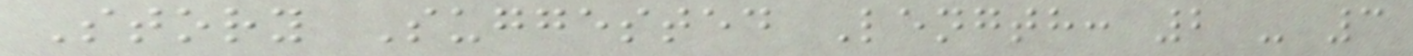Story Suggested Length: 2 - 3
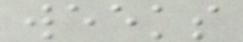weeks
